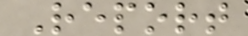Report
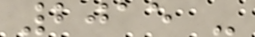2015 -
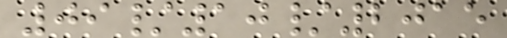09/10/2015
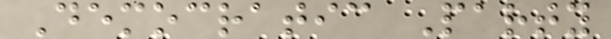Democratic Party
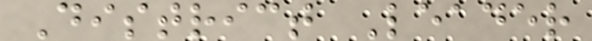District Leader
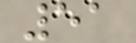51
